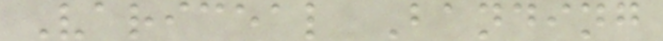Variceal Banding
